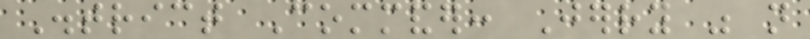District Commander: Jerry was not
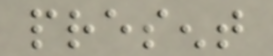present
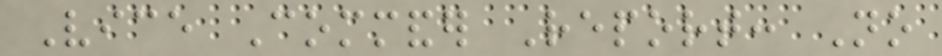Vice Commander Report: No
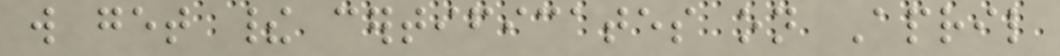will get their certificates on April
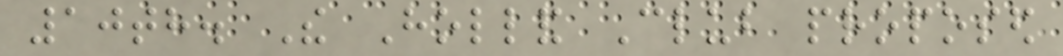10th. The Holland Club proposed
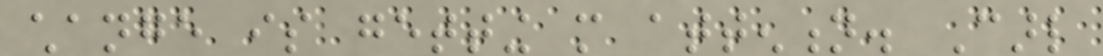change is getting more attention. Carl
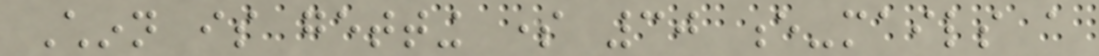Chinn is getting some 30 e-mails a
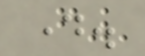day.
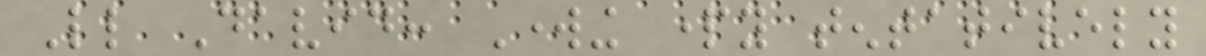Little David: Working party tentatively
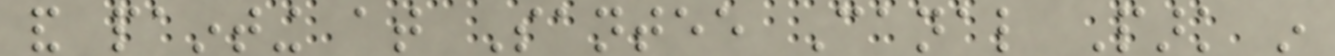and painting at Santee Canal Park in
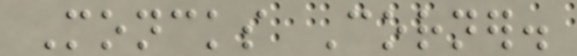Moncks Corner.
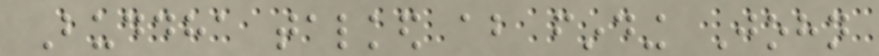Buddha talked about finding John
